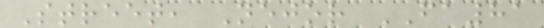Street, Nejor FA81
